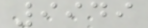9949
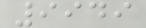9949
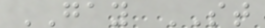GAY ST
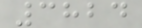3824
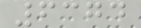6374
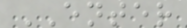ENTER
